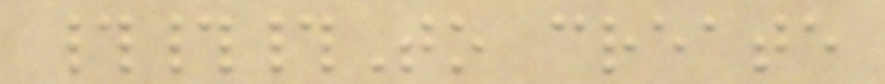###To create
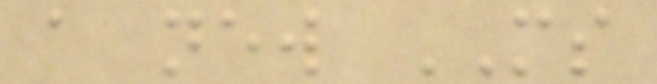a new MS
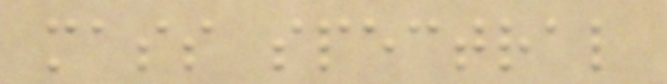mass spectral
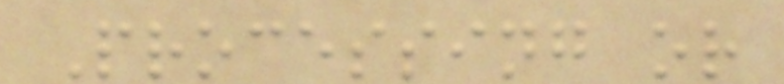Processing or
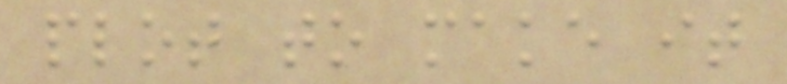plot to make it
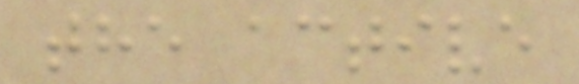the active
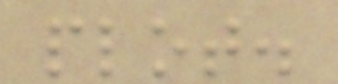plot.
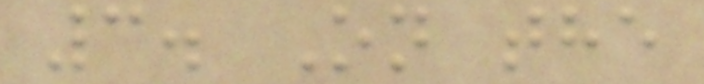3. On the
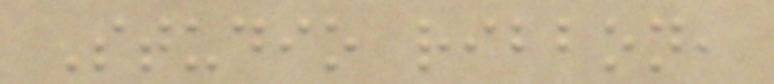Studio ribbon,
